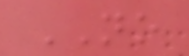NO
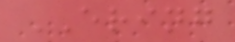ERING
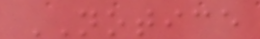NOTICE
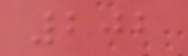202
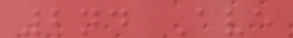2nd Ave
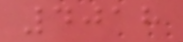4018
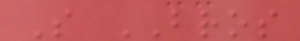S BROS
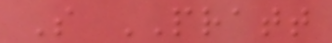S PRATT
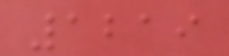1219
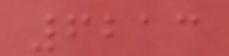6213
